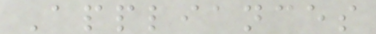Appliances
